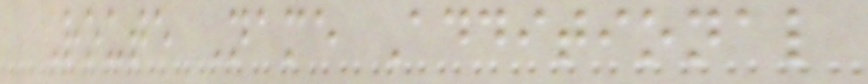Route Name Additional
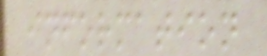information
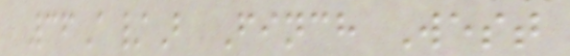36A/B Finch West
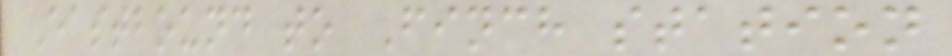Eastbound to Finch station
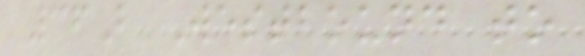36B Westbound to
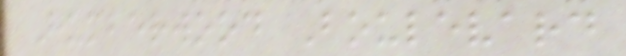Humberwood Boulevard
